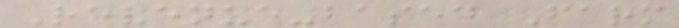Revenue-based Farm
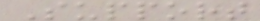Support
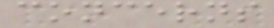concerns
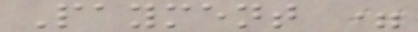Payment =
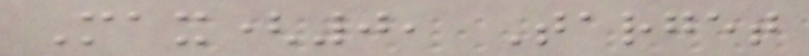Max(0, Target
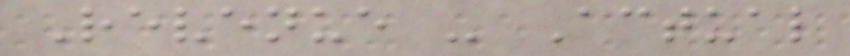Revenue - Actual
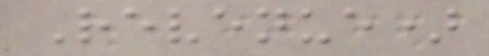Revenue)
